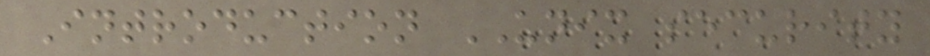Introduction UNIX security
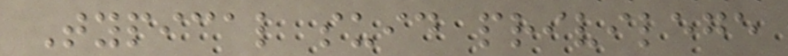Typical suid privilege
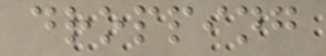dropping
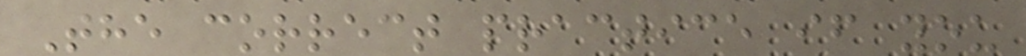The correct practice if you
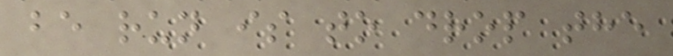be run is to drop the
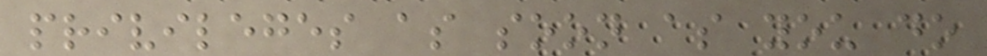privileges as soon as you do
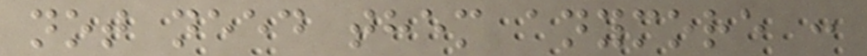not need them anymore :
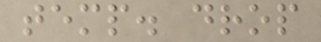temp. drop
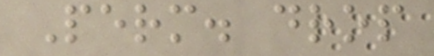Perm. drop
